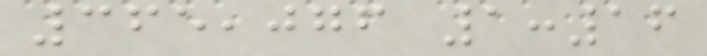365,076 1:16
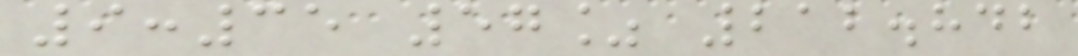9:35 57% 212.842
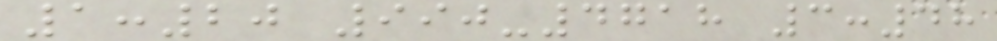1:20 990-4718 3:48
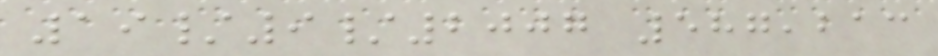19/9/2007 587,213
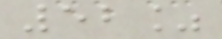52%
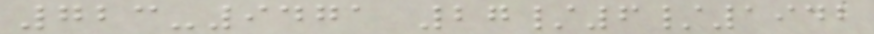723-9471 27/6/1942
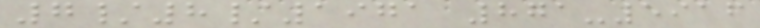7/8/1971 871-5916
